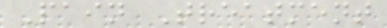Pain Treatment
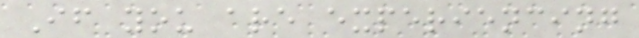If you are experiencing
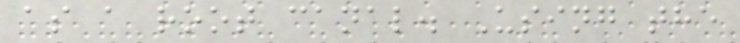as a root canal. Using the
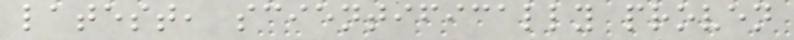latest, scientifically proven
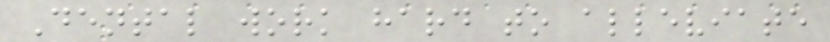Dental work hard to alleviate
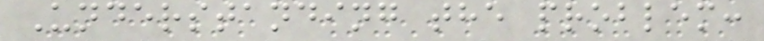Understanding the problem:
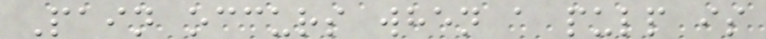Pain occurs when a pulp is
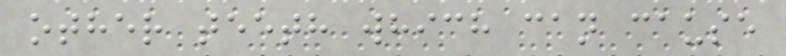other teeth which can cause
